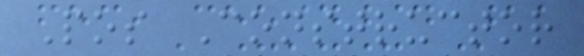Pos Constructor
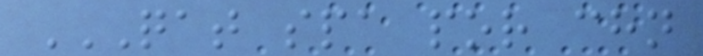QAT SPA POR CHN
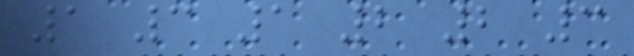1 3 1 2 2 3
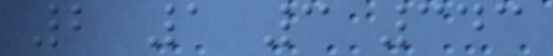2 1 3 343
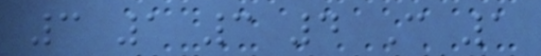3 1 3 4 C 1
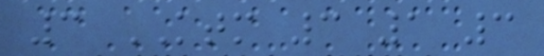3 KTM 3 1 3
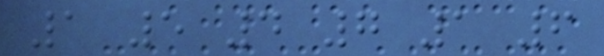1 5 4 7 1 6
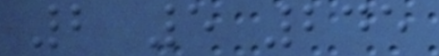2 5 245
